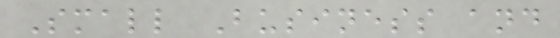Small Business and
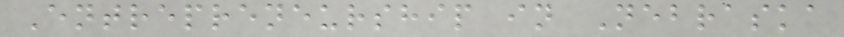Entrepreneurship in Nebraska
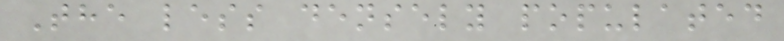The less densely populated
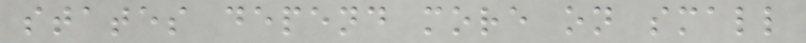states depend more on small
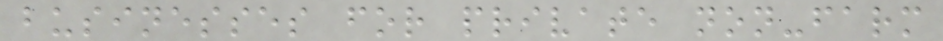businesses for private non-farm
